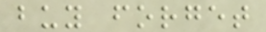buy forget
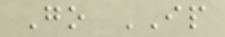Go IP
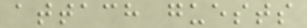attach guests
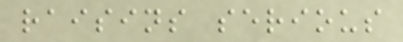raisins serious
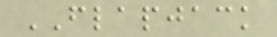FLAPJACK
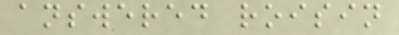answered roisin
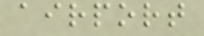airport
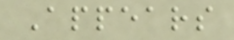Appears
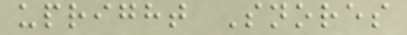upright Snores
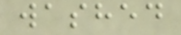washed
